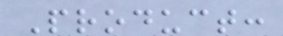Product:
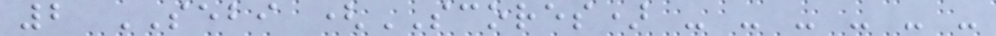2 SEBI (SCORES) - - - - - -
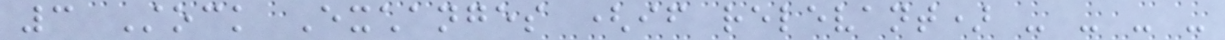3 Stock Exchanges (if relevant) - - - -
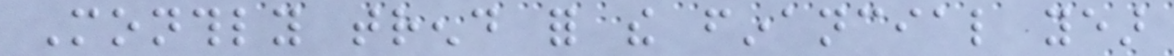Monthly trend for the financial year
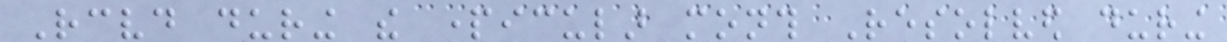Received during the particular month Resolved during
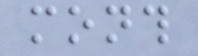month
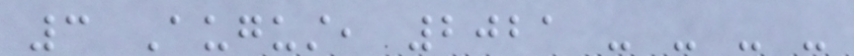3 August, 2021 - - - -
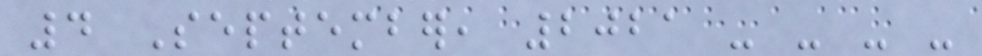4 September, 2021 - - - -
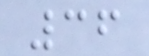36
